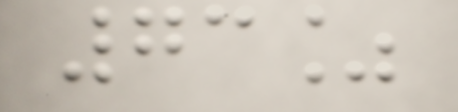73%
